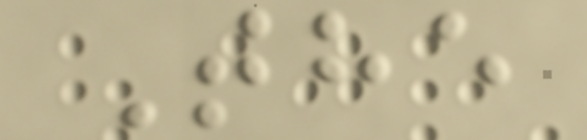The
